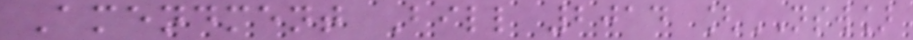Amendment Bill 2014 [NSW]
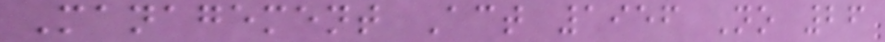Management Act 1956 No 26
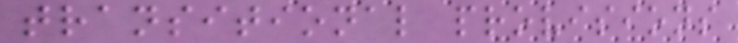transitional provisions
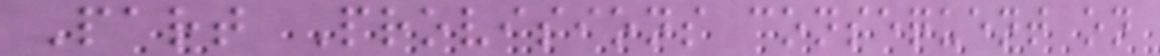Part Provisions consequent on
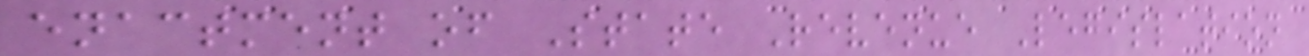enactment of State Revenue Legislation
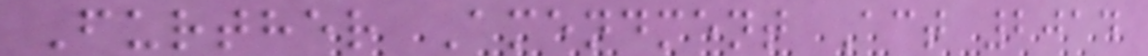Further Amendment Act 2014
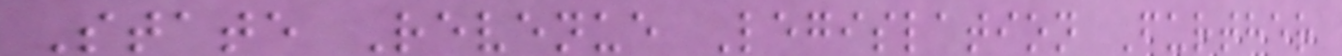State Revenue Legislation Further
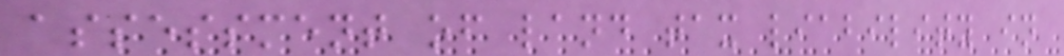assessment of land tax liability in
